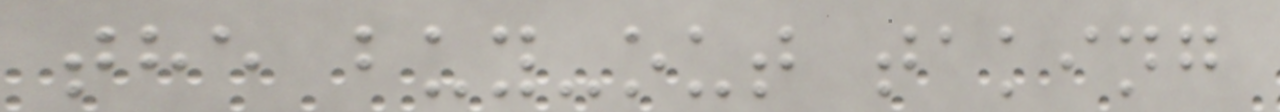the buy-out taking
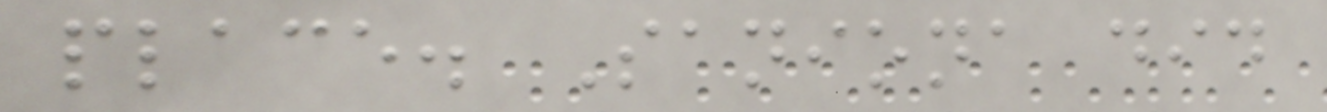place. Saniona did
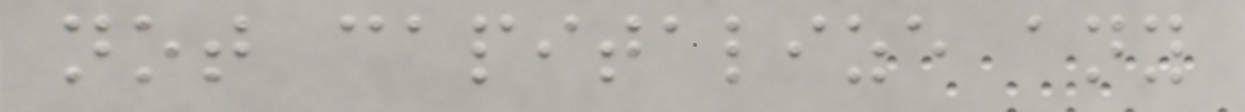not capitalize any
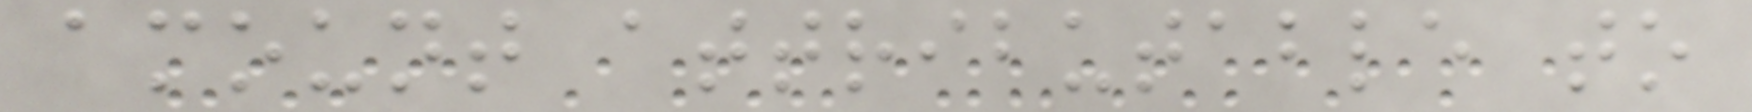amount attributable to
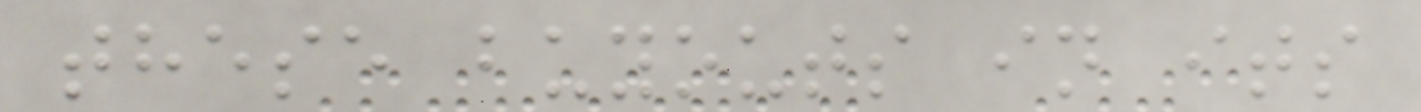these buyouts in its
